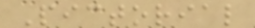Pictorial
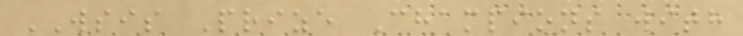WSIS Prize Champions with
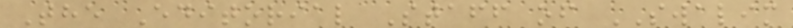The Editorial Staff of SWALIM
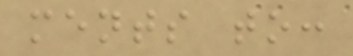ments to:
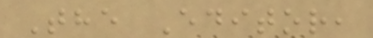The Editor,
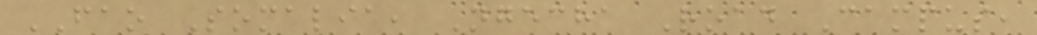FAO Somalia, Ngecha Road Campus,
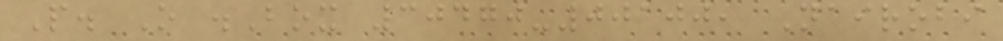P. O .Box 30470-00100, Nairobi
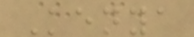Kenya
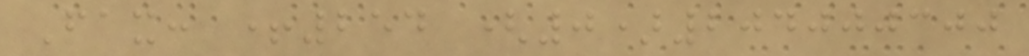Fax: +254 (0)204000300
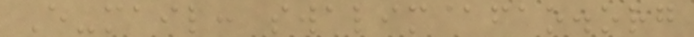E-mail: swalim@fao.org
